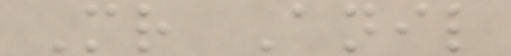Mr Anil
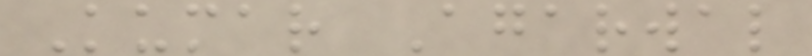Kumar Agarwal
